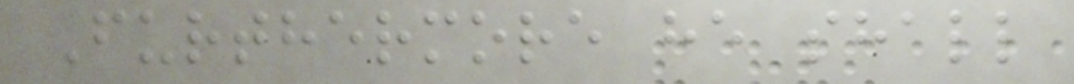Furthermore he shall
